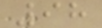98
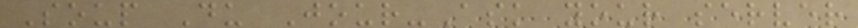Soup Du Jour-Ask your server
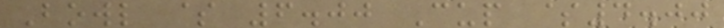Bowl $ 6.00 Cup $4.00
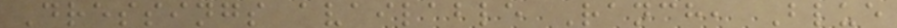Dressings available Ranch, Blue
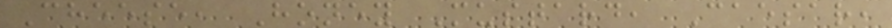Cheese, Honey Mustard, Caesar,
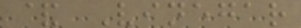& Vinegar
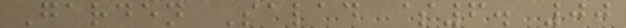Garden Salad $6. 00
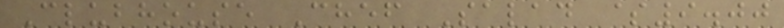Clubhouse Chef Salad $9.00
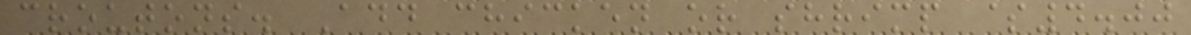croutons. Add chicken or shrimp $4.00
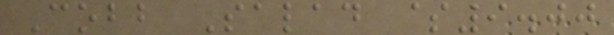Cobb Salad $9.00
